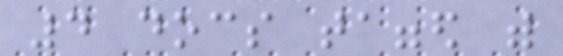4 docs tagged with
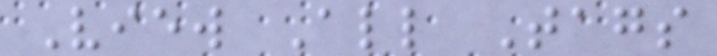View All Tags
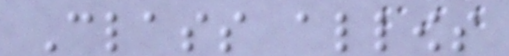Class allows
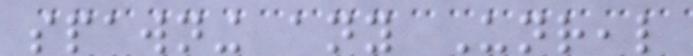spawning any Unreal
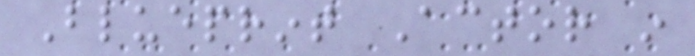Blueprint Actor in
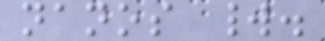nanos world.
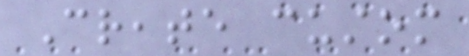Create custom
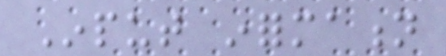Input information
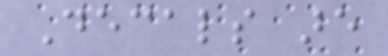Decals are
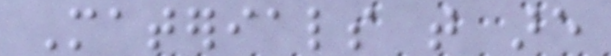Materials that are
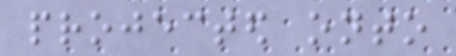projected onto
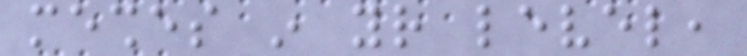meshes in your level,
